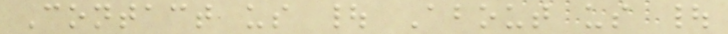Contact us | About us |
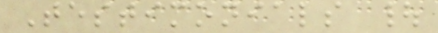Testimonials |
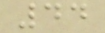44
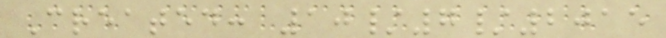Created: 10/7/2015
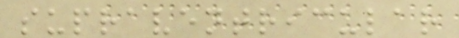supraventricular
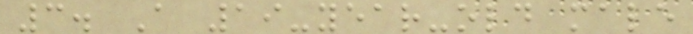3. A 19-year-old male
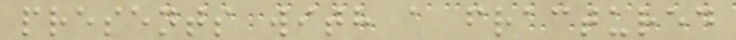presents with a fractured
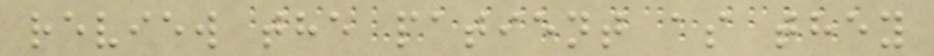review the patient as they
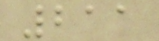211
